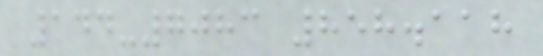144-7083 858.118
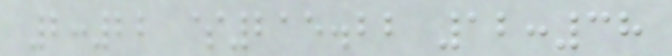2:22 $215.22 12:38
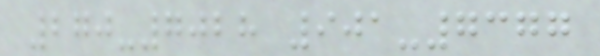270-7028 901-7377
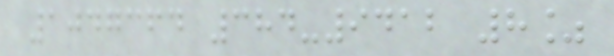1047364 384-9412 8%
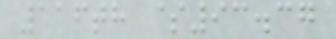116th $93.37
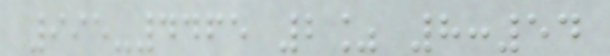995-4465 2% 8:54
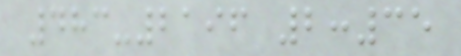483-2196 2:35
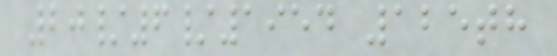20/6/1954 125th
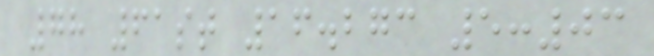78 61st 16.273 5:03
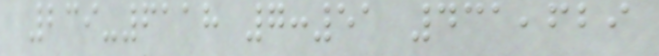239-6118 7:51 431,629
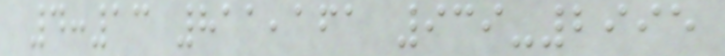4:13 811,161 939-2995
